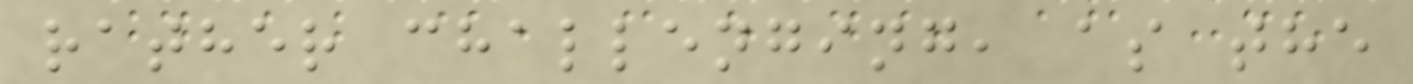rather challenging, as the
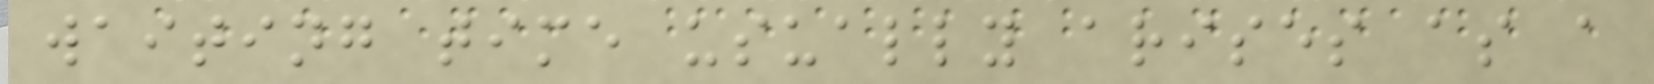waiting time usually arises as a
